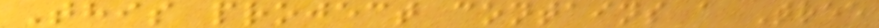This project contains a Tree
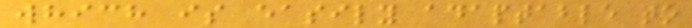which is easily adaptable to
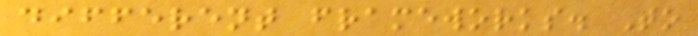different frameworks. To
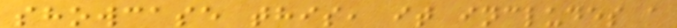showcase this, it includes a
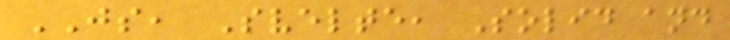JS, Svelte, Solid and
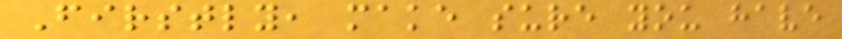Firstly, make sure you have
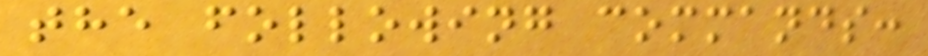the following commands:
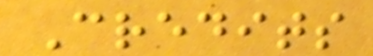Credits
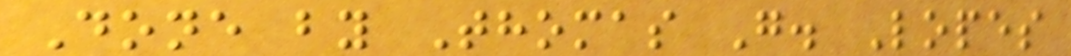Done by Thomas G. Lopes
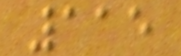115
